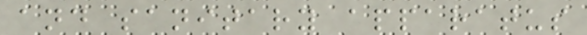and sanitary apparatus
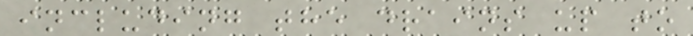including the drains up to
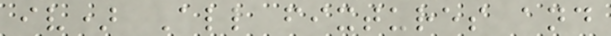iv) All fixtures and
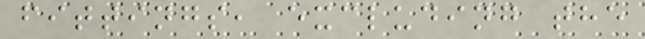fittings, excluding the
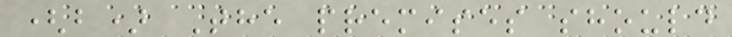(b) The premises should
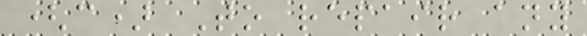(c) To repair any
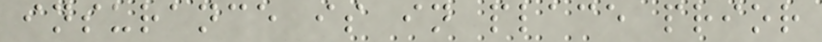insurance is in place prior
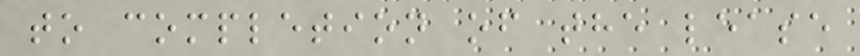to completion of the lease
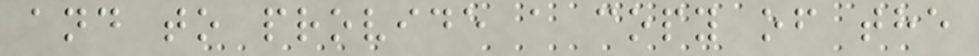and to provide a copy of the
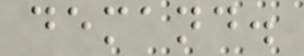demand.
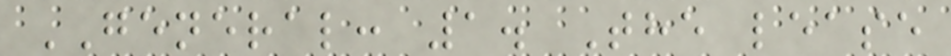GENERAL: 1. The lease
